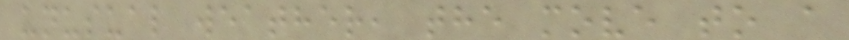unusual weather, the move to a
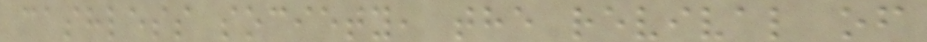cashless society, the revival of
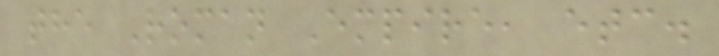the Roman Empire, etc.
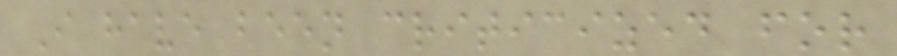I have been criticized for
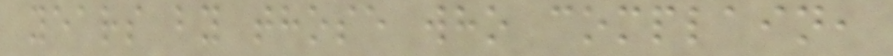years by those who complain,
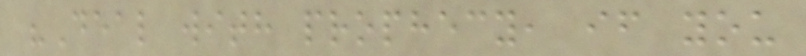"Deal with prophecy, if you
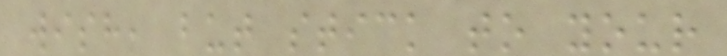wish, but stick to your
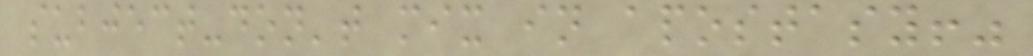subject-don't mix in apostasy!"
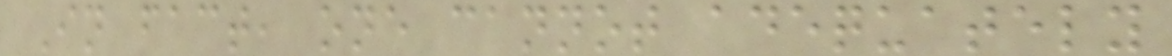In fact, one cannot adequately
